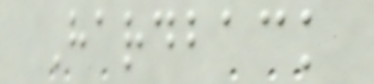Hardback
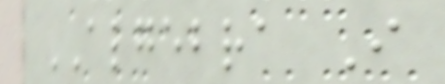ALGEBRA I
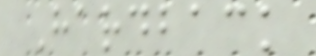Hardback
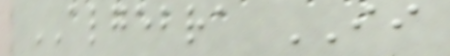ALGEBRA II
